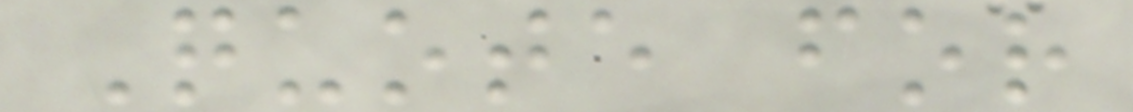Quote for
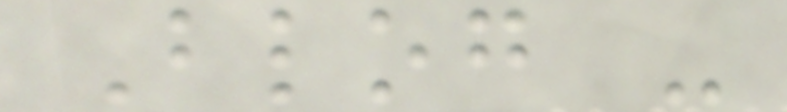Blog -
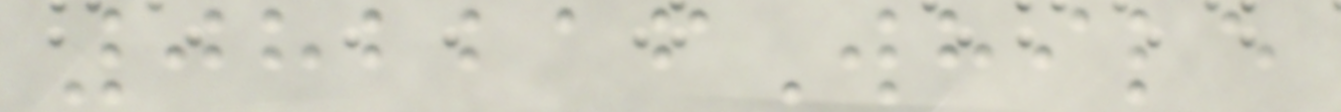082216While
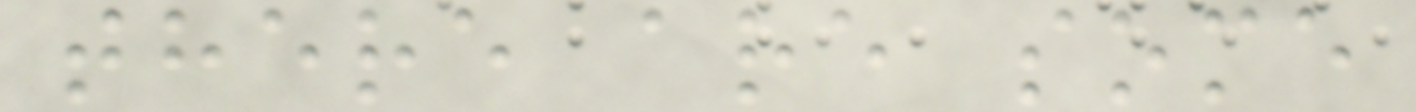there are some
